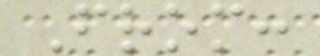From:
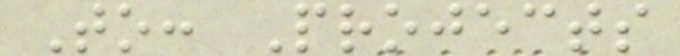To: Projects
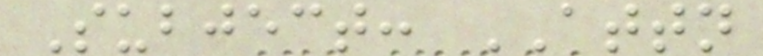Subject: ATTN
